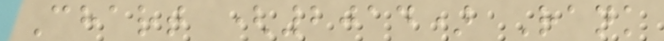Chart (2014) Rank
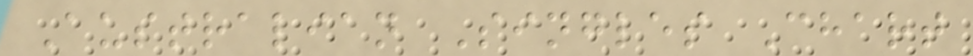Australian Singles Chart
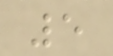5
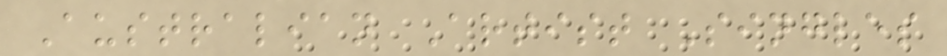Australian Artist Singles
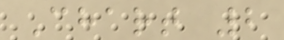Chart 2
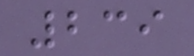239
